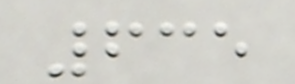635
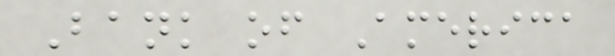Bank of America
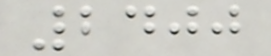2400
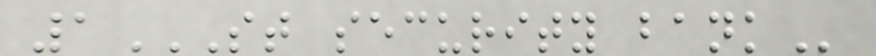1ST SECURITY BANK
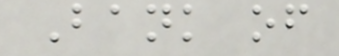Bank of
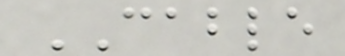CABLE
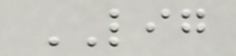LIG
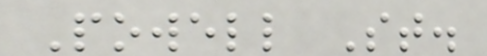Powell St.
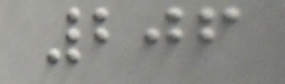206
